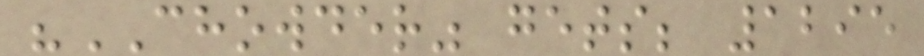"CHOWDER" gets; 1295
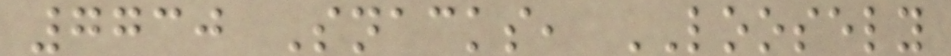7730 Snacks, LOOSELY
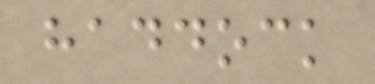haddock
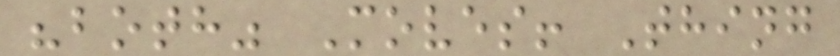"both" Moves! Thing
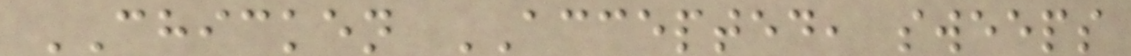CHICKEN ACCEPTED, sweeps
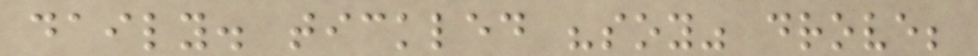daily. tickled "soy" drove;
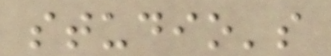studio's
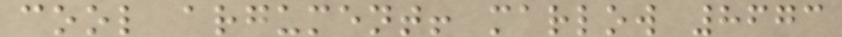cool argument! marlow 8673
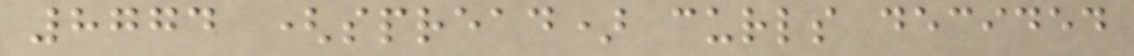8774 (spread) curls decided
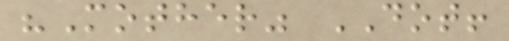"Mother" DOT!
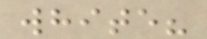white?
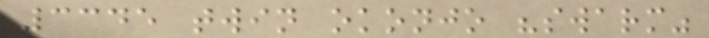3345 twin okonjo "swarm"
